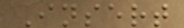Insert
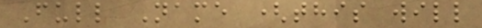Full Name (this will
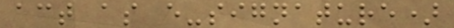act as e-signature)
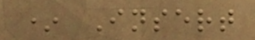* Insert
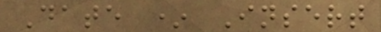Date * Insert
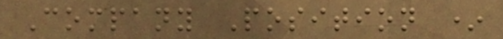Company Position *
